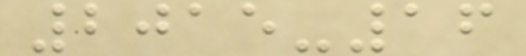2015-16
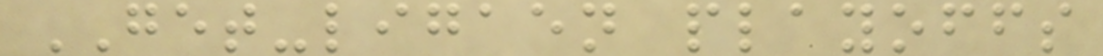GET-ligaen playoffs
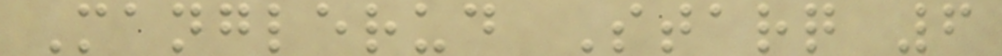Manglerud Starq 6
